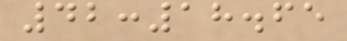42:18.65
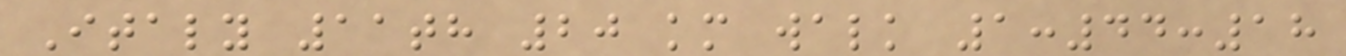Italy 11th 20 km walk 1:44:18
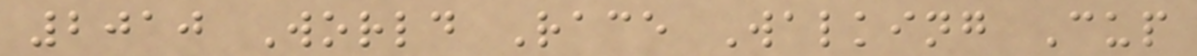2010 World Race Walking Cup
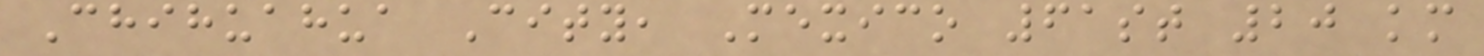Chihuahua City, Mexico 61st 20 km
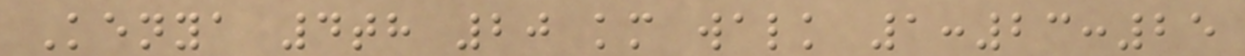Kenya 4th 20 km walk 1:23:25
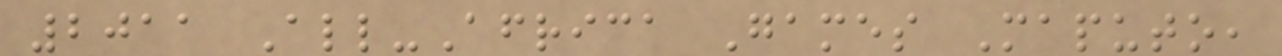2011 All-Africa Games Maputo,
